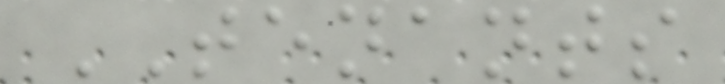TENANTS
